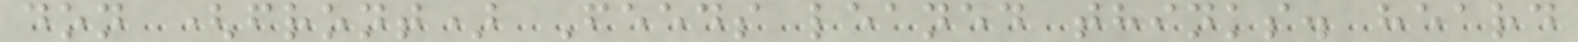don (front) Feeds leaned thinks. heard
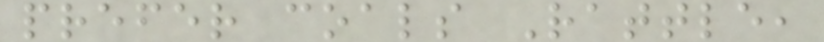prefer coals Rattle,
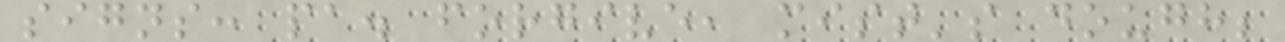signs: pa. forgive, mist's dough;
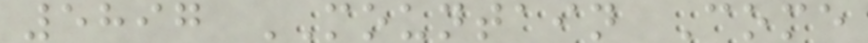5897 MOUNTAIN Come
